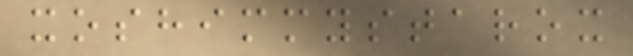xoshimmystarox
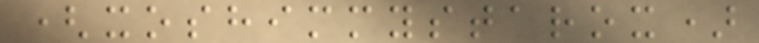(xoshimmystarox)
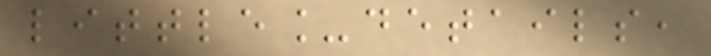little_details,
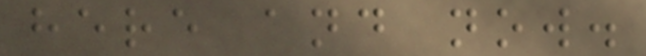here and now.
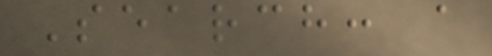Search: a
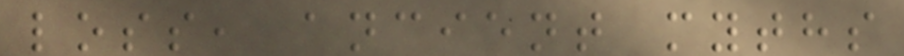loss, ancient myths
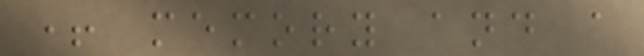+ memory and a
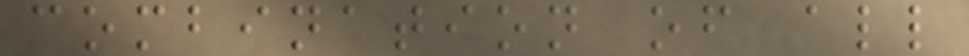combination of all
